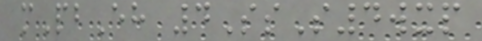mPbEh 4SsS4wxp
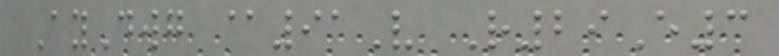AyDwg @91V R29E3
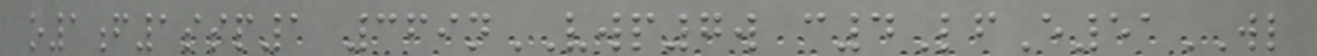o1f1ssp1 369nVWP7w c4LfE51WL
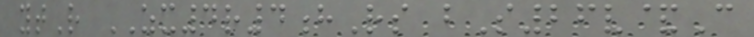ytR ZX4r4hRs bS26v&C
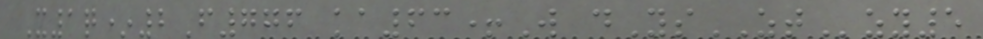X1q*2F776 ka63+W dYsZTzy5
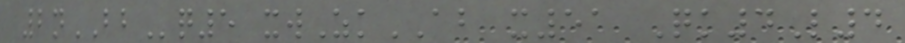2nBBq5 xwZkAB x51 Qk4L4
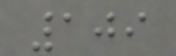109
